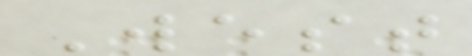West
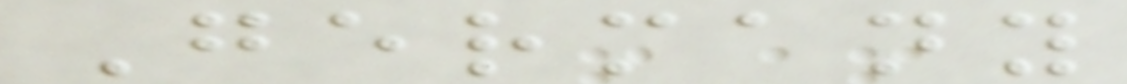Germany
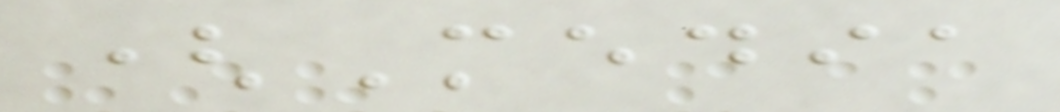(Media
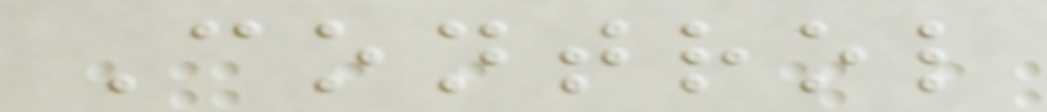Control
